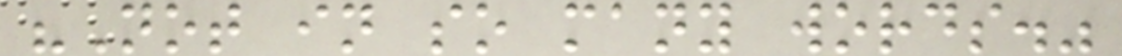"Not in so many words."
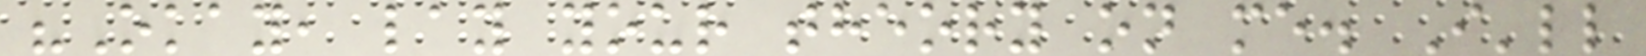"Okay, lay your theory on me. I'll
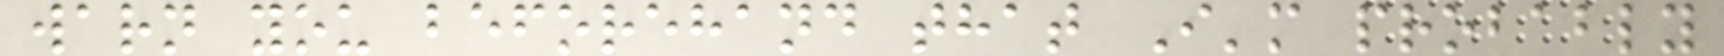warn you beforehand that I'm probably
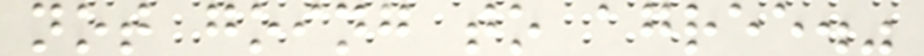not going to agree."
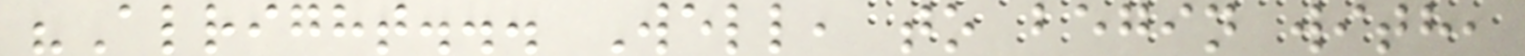"Alright... Well, to begin with,
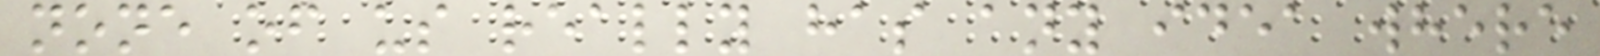none of us really has any idea where
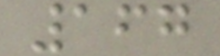167
